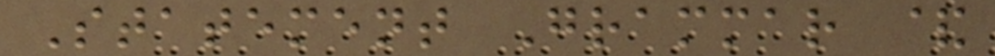Statement Grammar &
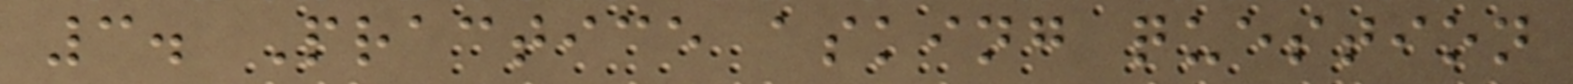3. Practice asking question
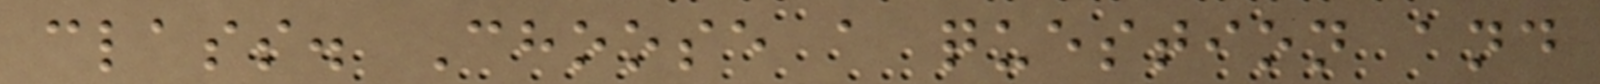class. Choose a question and
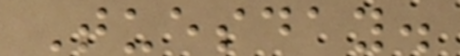Tuesday.
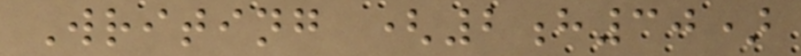Writing (2h30)
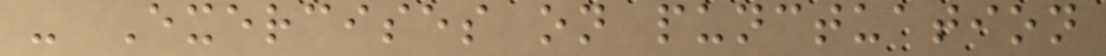- Exercises on punctuation
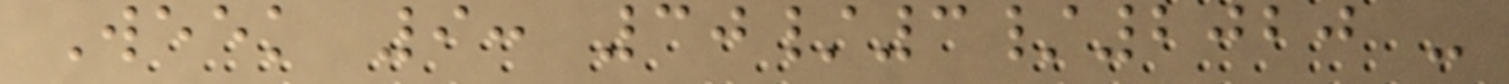Week 9: 30/3/2020 -
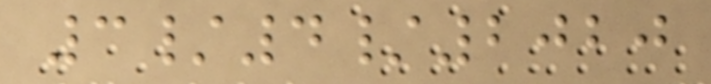3/4/2020
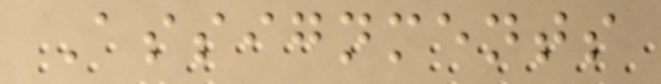Assignments
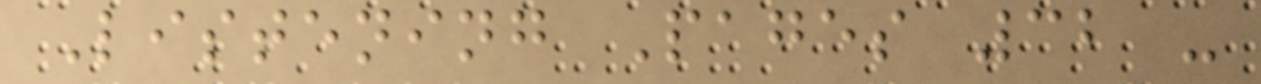Listening Pages 32 -
